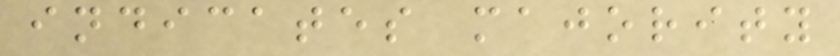indicates majority
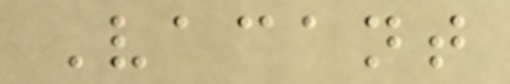Vacant
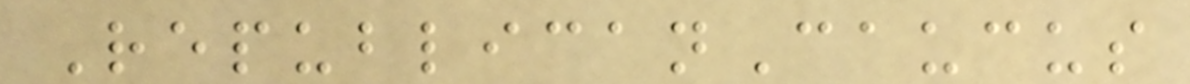RepublicanCaucus
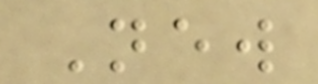New
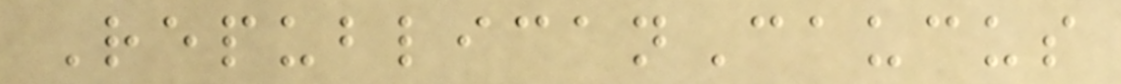RepublicanCaucus
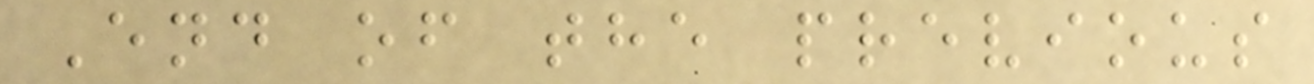End of the previous
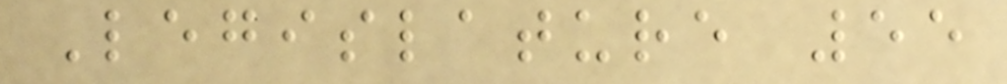Legislature 55
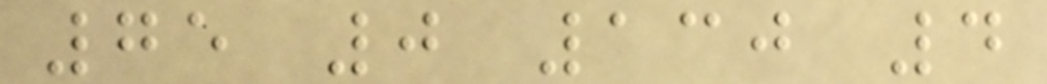75 0 130 4
